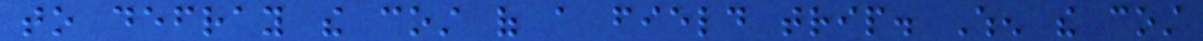to defray the cost of a field trip. When the cost
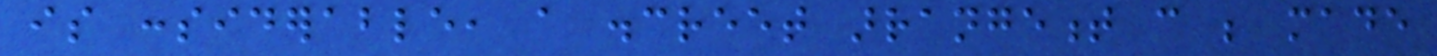is considerable, a discreet arrangement can be made
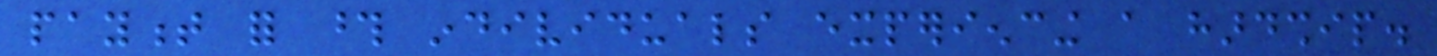payment for those individuals experiencing a hardship.
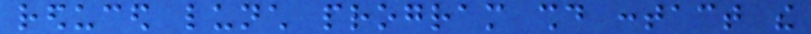reduced lunch program should contact the
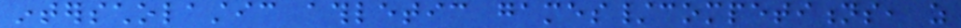interscholastic athletic games/competitions, as
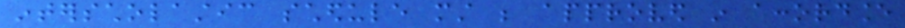interscholastic schedule must be approved in accordance
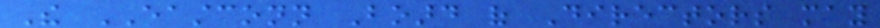The EASTCONN Board of Directors may
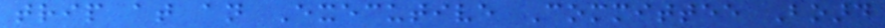trip at an Executive Committee Board
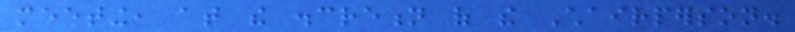meeting, at the discretion of the Chairperson.
